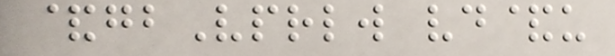&gbVprlw vd&u
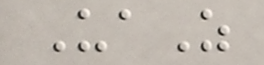UaZ
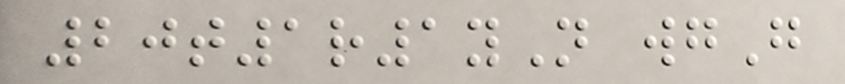20t1r1yN wgG
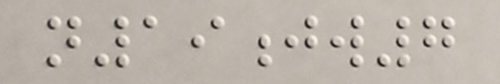n19jw7
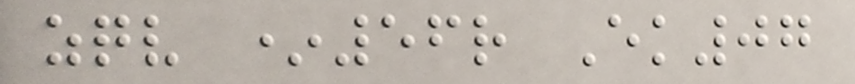zqv *56r Ek07
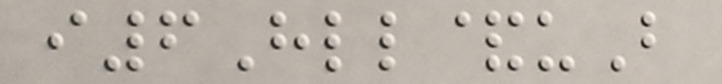i6Hll&uB
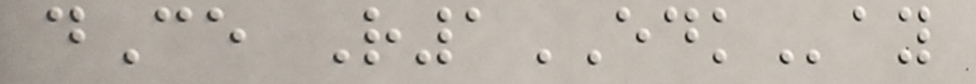dCe R1EDKay
